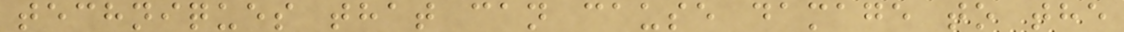techniques that can cause damage to the
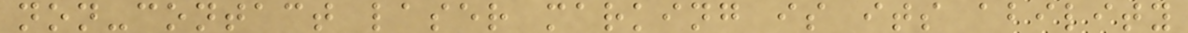non-contact laser marking is its ability
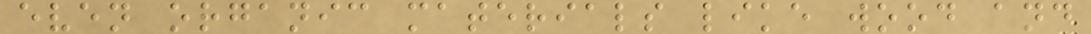even organic materials like wood and
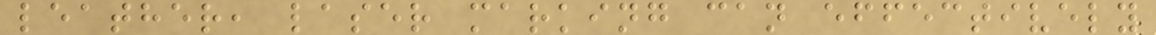leather, laser marking can effectively
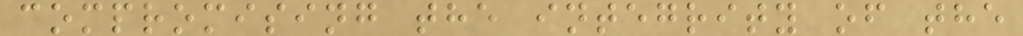compromising the integrity of the
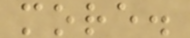more.
